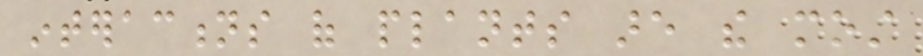interactions of plants are the most
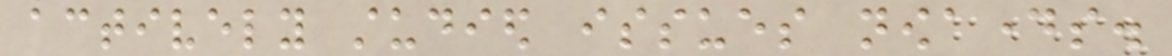actively studied issues nowadays.
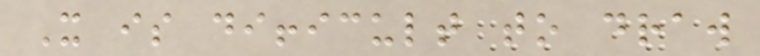It is difficult to draw
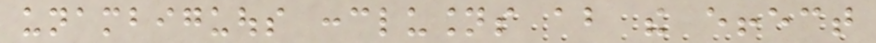unambiguous conclusions about the effect
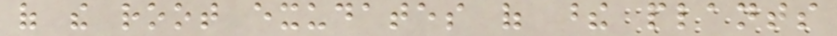of the root exudates of these plants
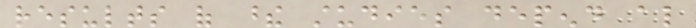results of these studies depend also
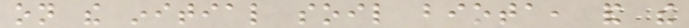on the initial soil biota, and the
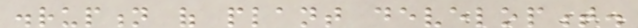disruption of plant development.
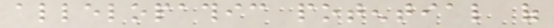allelopathic potential of
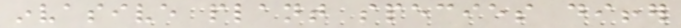invasive plant species differ
